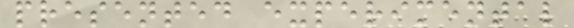presented experimental
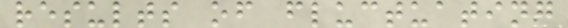results of fluctuating
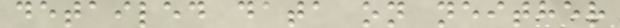detailed data on neither
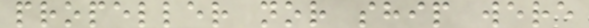propeller nor ship were
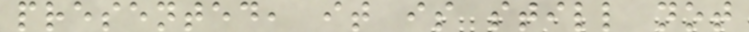presented, it is still not
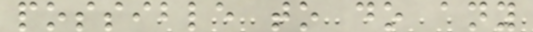possible to do any
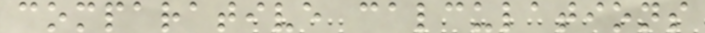comparative calculations
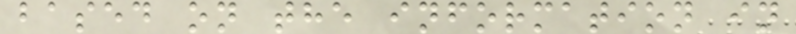based on the information in
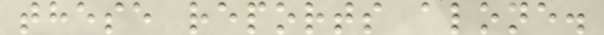these reports alone.
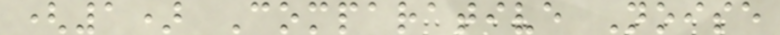(1) Comparative Noise
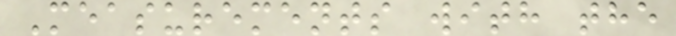Measurements with the
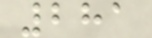281
